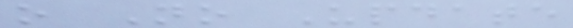o No Update
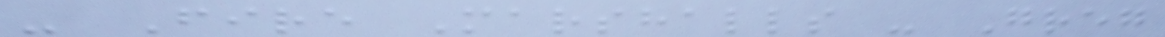- Fire Marshalls - Greg
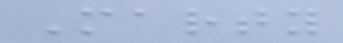Marty
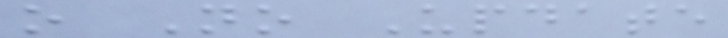o No Update
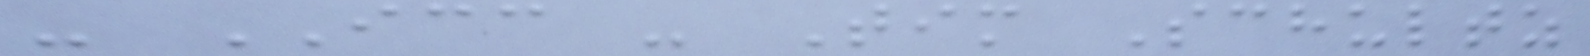- ICC - Tim Schultz
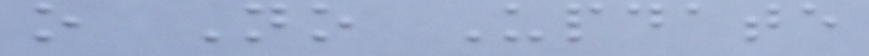o No Update
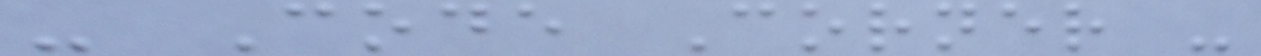- Code Corner -
